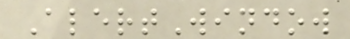AlertWindow
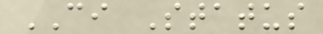CI Status
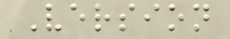Version
